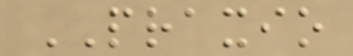PRAXIO
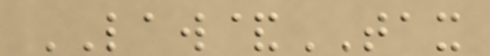LAW&TAX
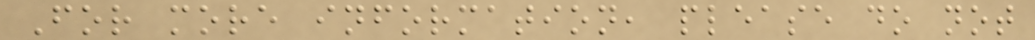For more information, please do not
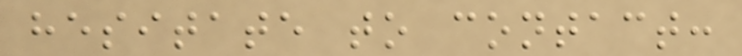hesitate to contact:
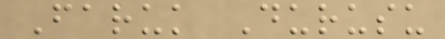Faruk Durusu
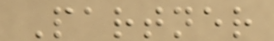Partner
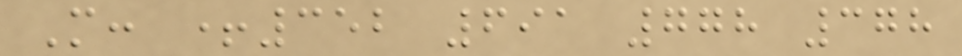M: +352 691 778 378
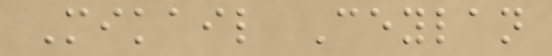Mikail Ceylan
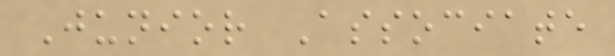Junior Associate
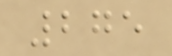275
